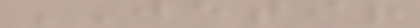JETIR
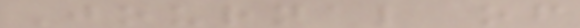Journal of
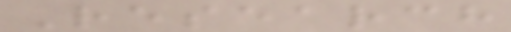Research
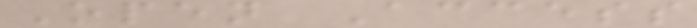Open Access
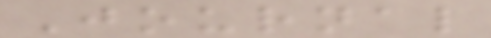Journal
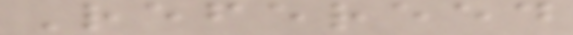Refereed
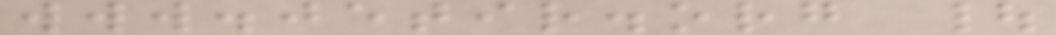www.jetir.org |
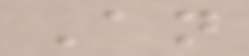An
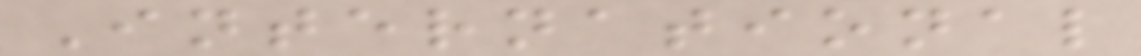International
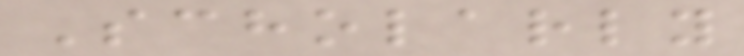Scholarly
